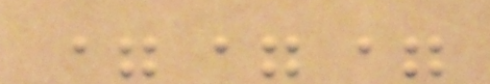===
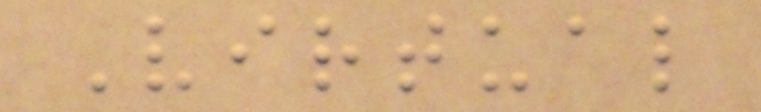Virtual
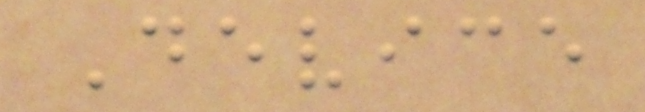Device
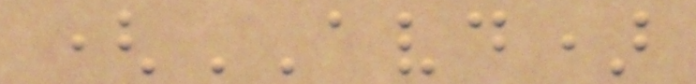(AVD)
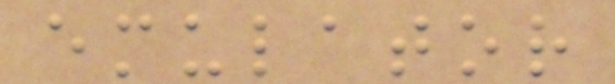emulator
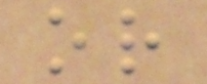or
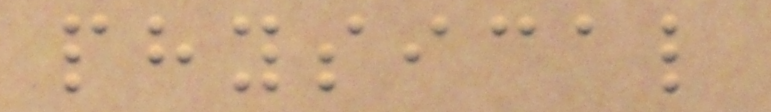physical
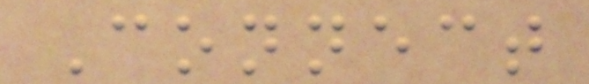Connect
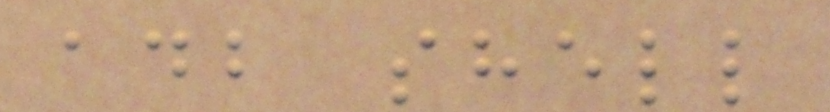adb shell
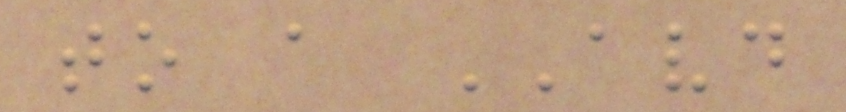to a AVD
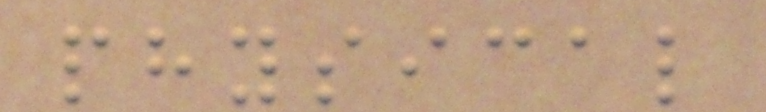physical
